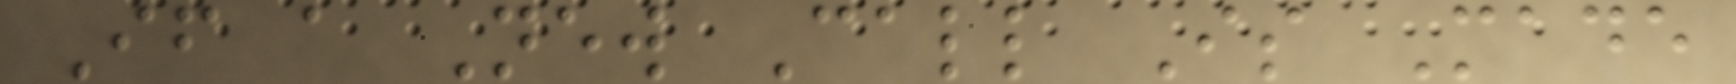If a New Call Is Made
